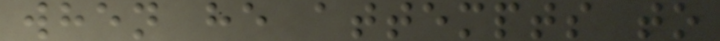when he attempts to
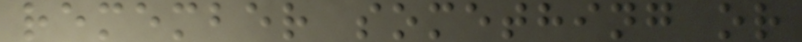remember something or
